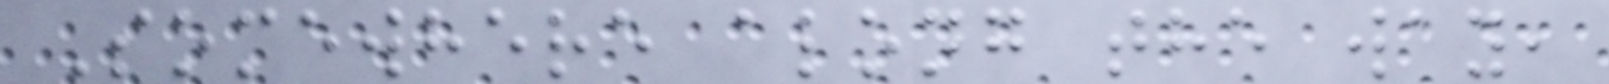Somewhere along the way,
